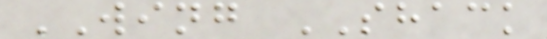WING SHACK
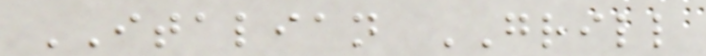ITALIAN GRILL
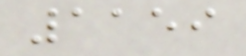1159
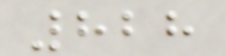828
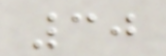30
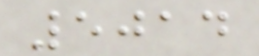5014
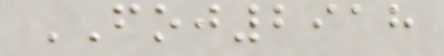FOJ2918
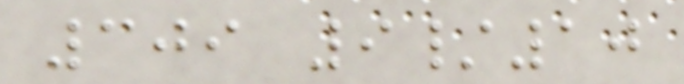309 9/10
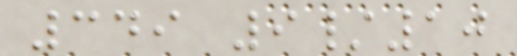349 9/10
